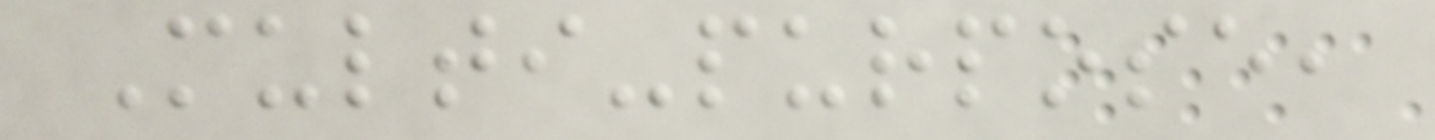Multi-purpose,
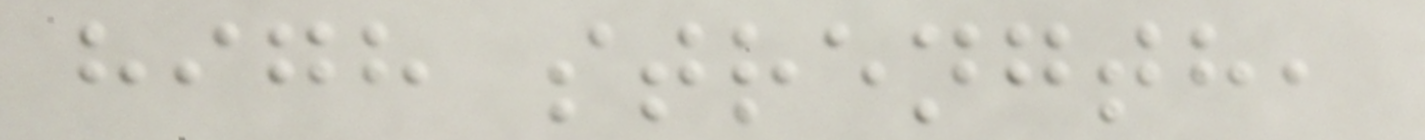high strength,
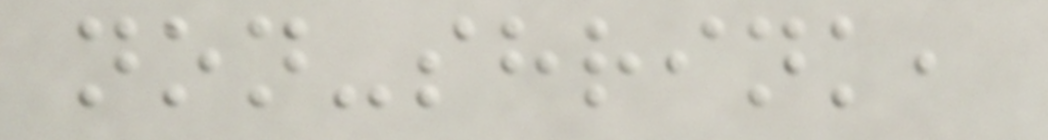non-shrink,
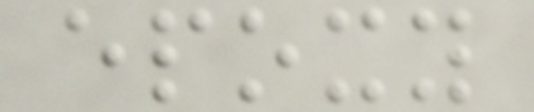epoxy
